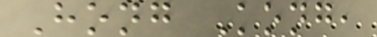Hong Kong,
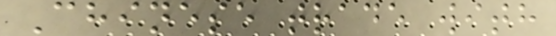Chinese trade with
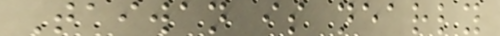Taiwan is nearly
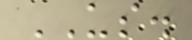US.
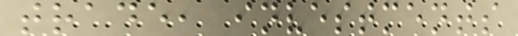trade, investments
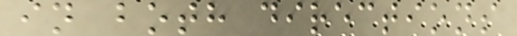in both directions
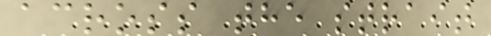across the strait
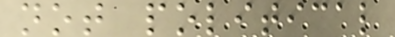not political
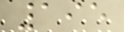195
